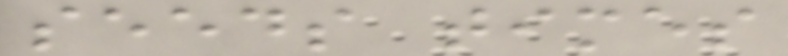seeds times
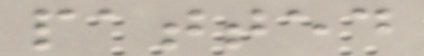patted
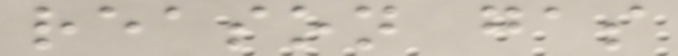reason gas
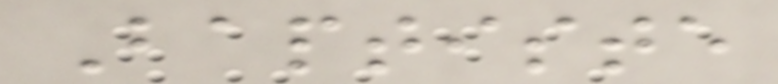Baptiste
